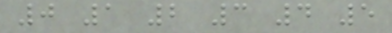0 1 2 3 4 5
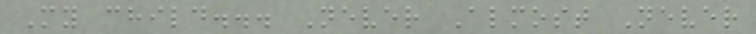My child... Never Almost Never
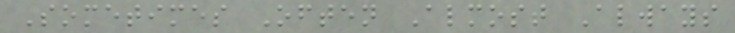Sometimes Often Almost Always
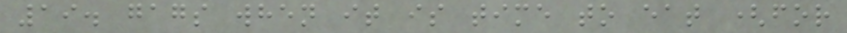19. gags when it is time to eat (for
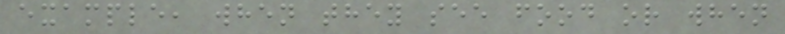example, when they see food or when
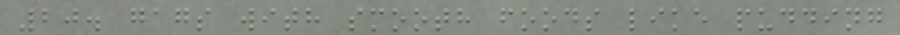20. gags with smooth foods like pudding
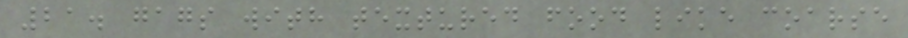21. gags with textured food like coarse
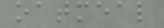oatmeal
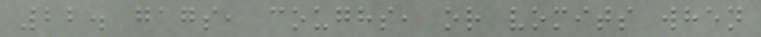22. gags, coughs, or vomits when
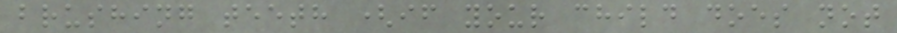brushing teeth (if your child does not
